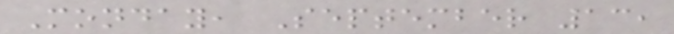Monday, September 13,
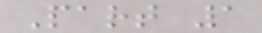Part 1
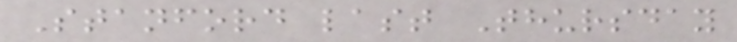Stanford last Thursday
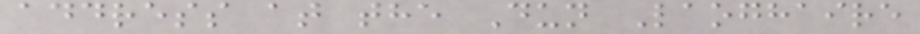address at the Dun Laoghaire
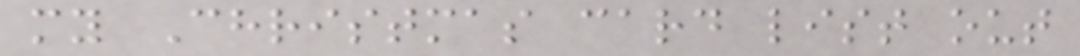my Christmas card list out
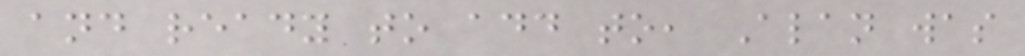and ready to add to, Alan was
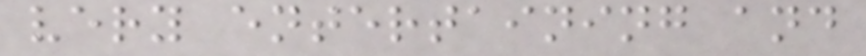very entertaining and
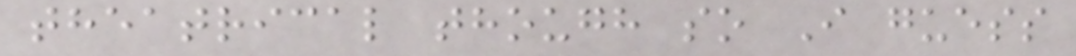theatrical though so I guess
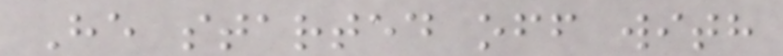He started off with
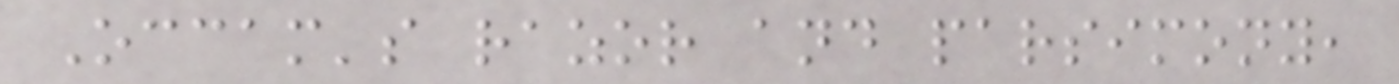Occam's razor and parsimony,
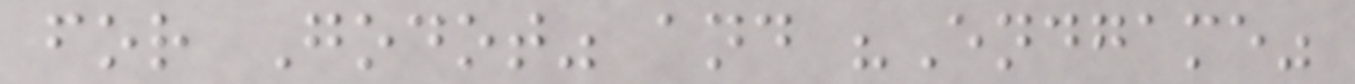for Godot" and "Endgame"
